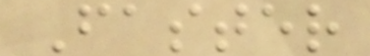Faster
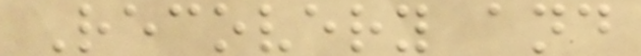Recovery and
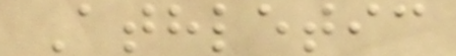Athletic
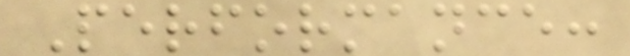Performance:
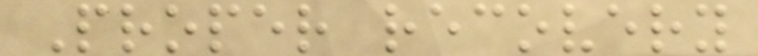Proper recovery
